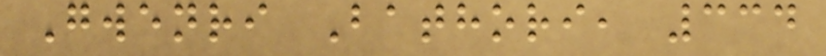Gwenri Bathori, 334
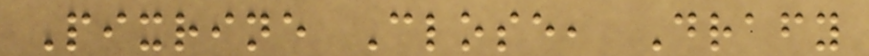Pixrine Close, Drafy
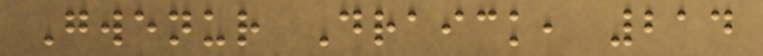Gwenur Draick, 214
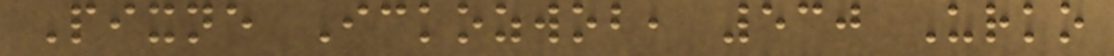Pixne Ickozwob, 530 Urko
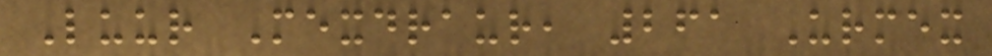Luur Mexdraur, 261 Urmex
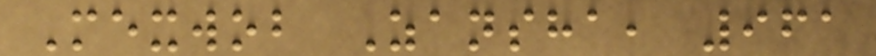Mexwob Zansha, 961
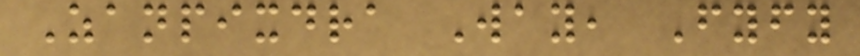Zanpixdra Way, Fyfy
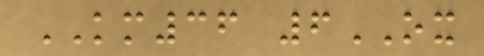KM36 6OX
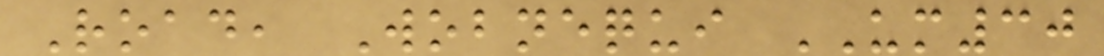Road, Wobnequi UM30
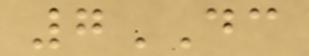7DC
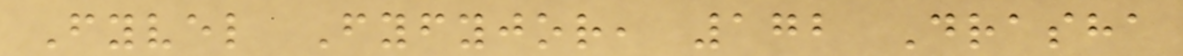Fyvel Fyfyjor, 172 Drasha
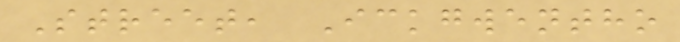Street, Ickgwentho
